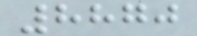8870
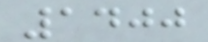1400
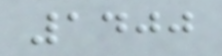1400
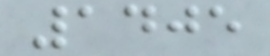1405
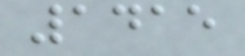1415
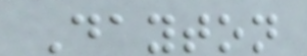Dayton
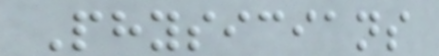Physicians
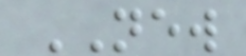NEW
